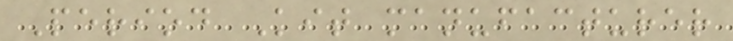Period Kit manufacturer
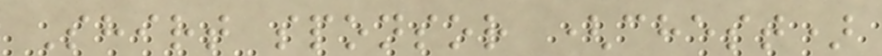Shirt sponsor (chest)
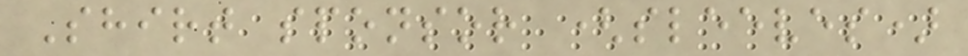Shirt sponsor (sleeves)
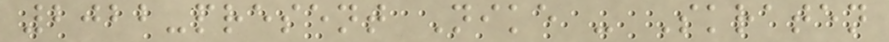2022-present Nike - Skraten
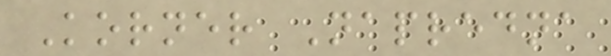Korner Napredna
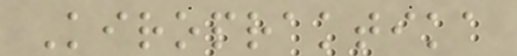Kiropraktika
